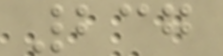237
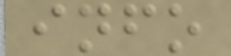info
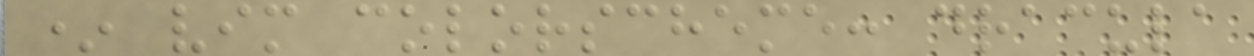* vim colorscheme: dracula
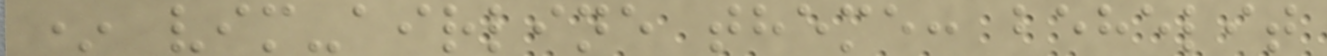* vim-airline theme: behelit
